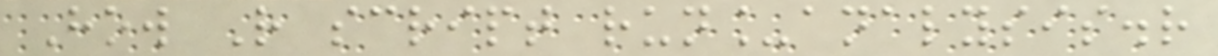How R script run_analysis.r
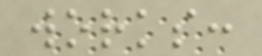works:
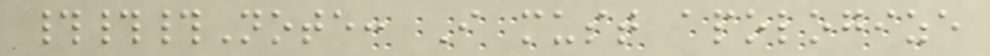###Note: I must apologize
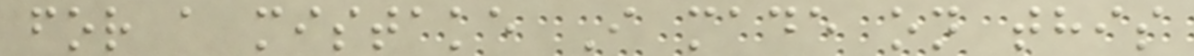for a mistake I made on this
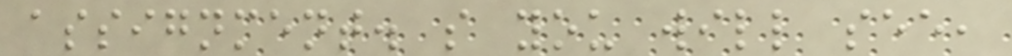assignment. s you will see,
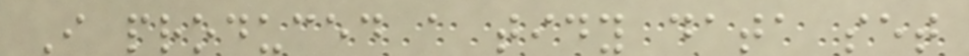I produced a tidy data set
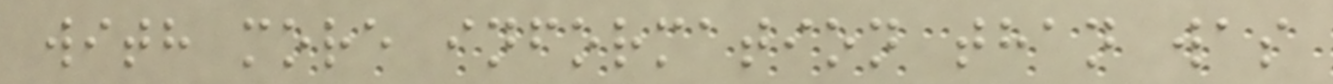with more information than was
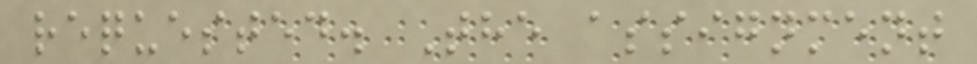requested. The assignment
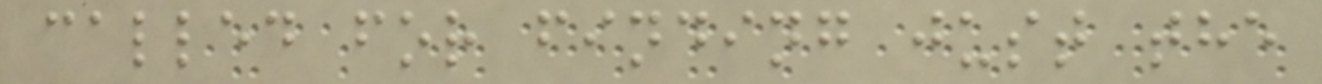called for finding just the
